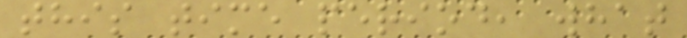this time period, what
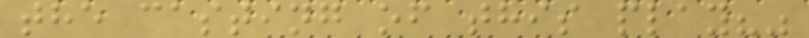the casting of this play?"
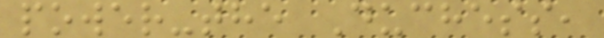power-the Duchess,
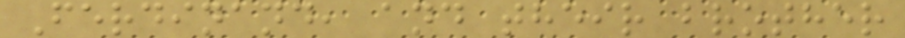Ferdinand, and their brother
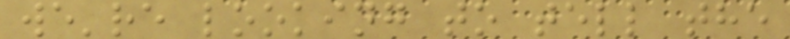we're looking to tell the
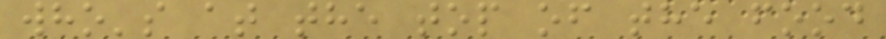who's at the top of the food
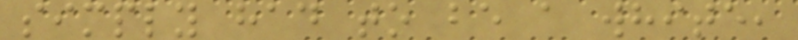simply had to be a white,
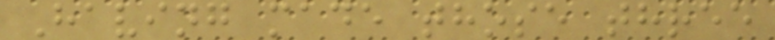Having made those three
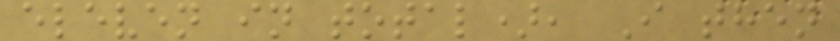eleven in total), I then
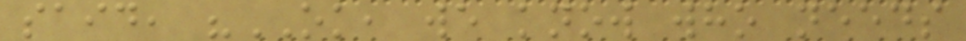said, "OK, we know who needs
